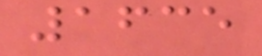1635
